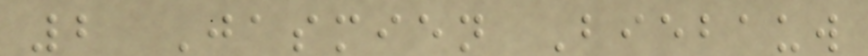2 Jasmien Biebauw
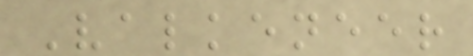Valkeneer
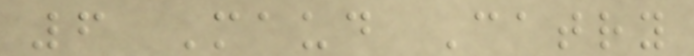6 Maud Catry
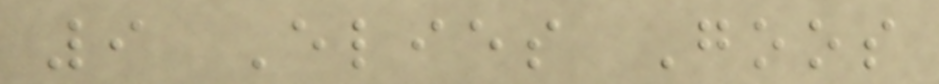9 Elies Goos
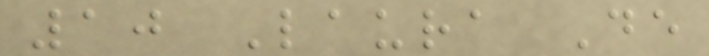10 Laura De
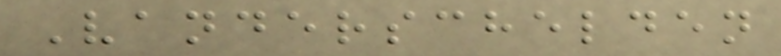Vanderschelden
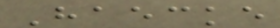Haecke
